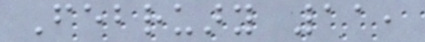February 11,
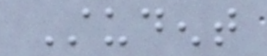Student
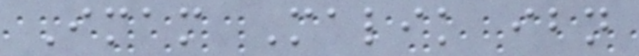Imam Malik ibn
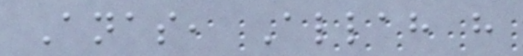Anas, Allah have
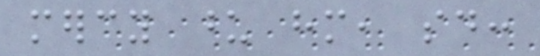mercy upon him, said:
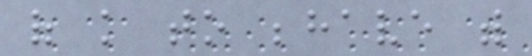of knowledge to behave with
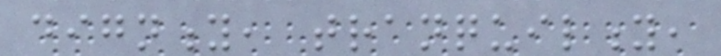dignity, tranquility,
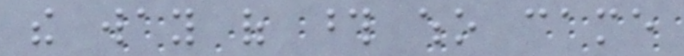the way of those who came
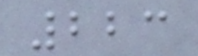223
